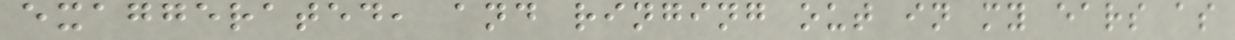exaggerated, and ringing out in my ears as
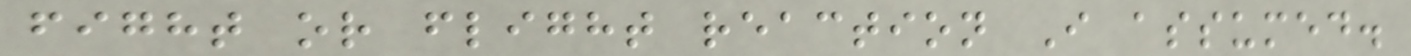fight or flight reaction I assumed.
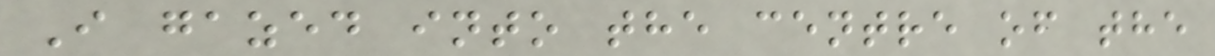I gazed into the centre of the
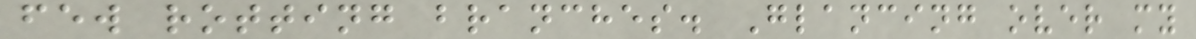few rotting branches. Glancing over my
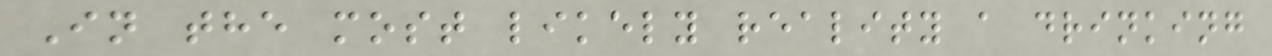In the most likely reality a drinking
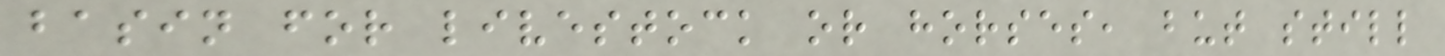basin for livestock or horses, but still
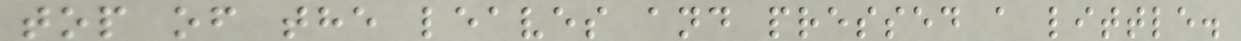top of the leaves and pressed a little.
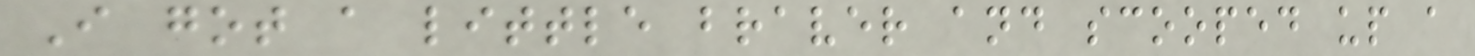I got a little braver and scooped up a
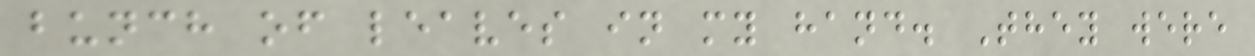bunch of leaves in my hand. They were
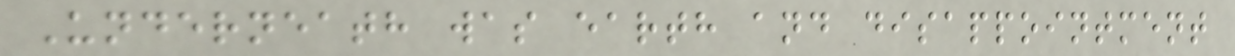Underneath was earth and disappointment
